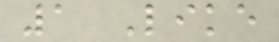1 Like
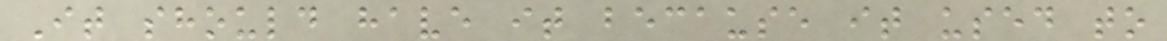It should have it because it used to
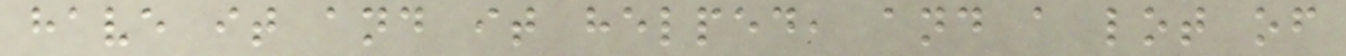have it and it helped, and a lot of
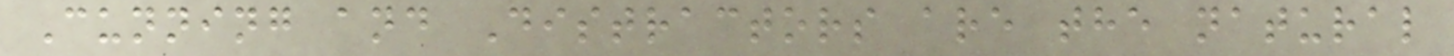Cunning and Distractors are the natural
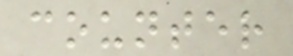counter
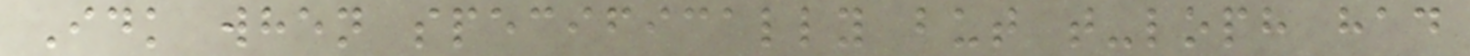Idk when specifically but t-loph had
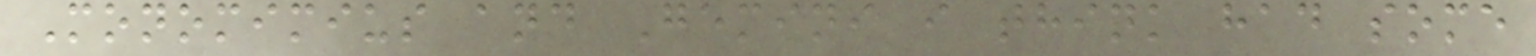Monomimius and Gemini i think had some
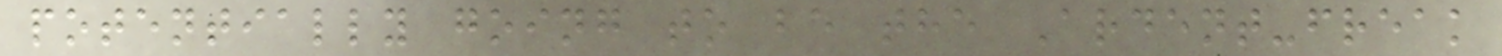potentially going to be the Ardent-freak
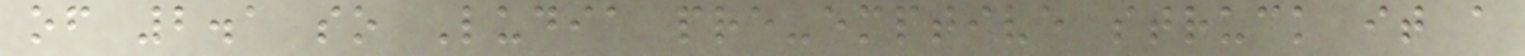of 2.1 so Ludia pre-emptive struck it a
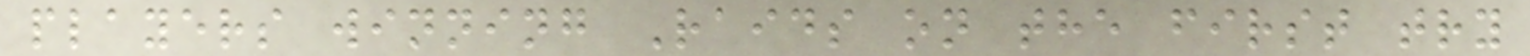players winning Raids on the first try
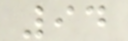94
